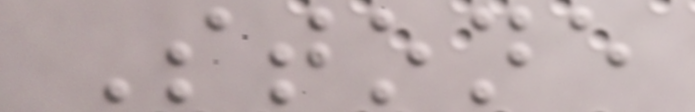Stone
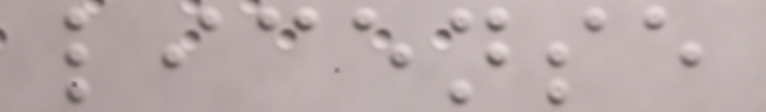license
